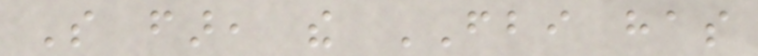So far, the FBI has
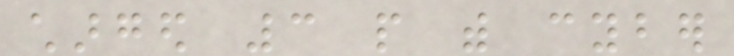charged 3 people with cyber
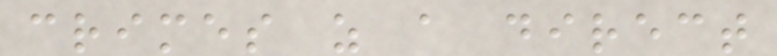crimes as a direct
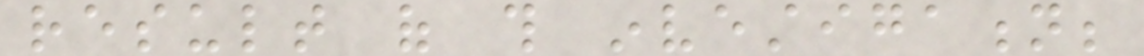result of this investigation;
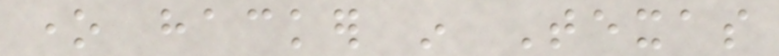one hacker in Texas
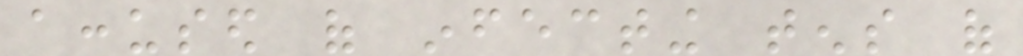accused of infecting tens of
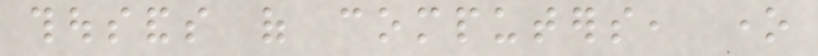thousands of computers, one
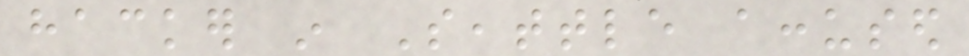hacker in Seattle accused
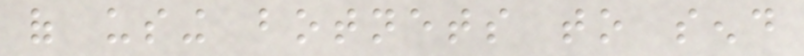of using botnets to send
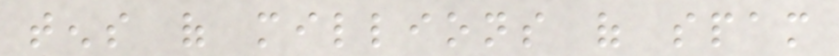tens of millions of spam
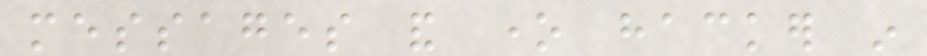messages and one hacker in
